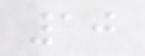10
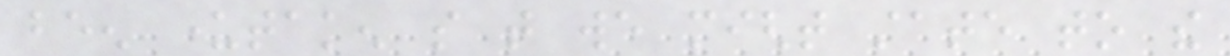been undertaken so that we might state to the
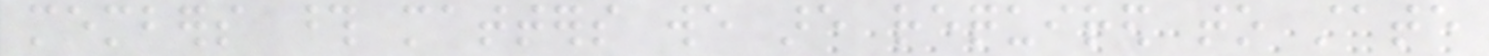members those matters we are required to state
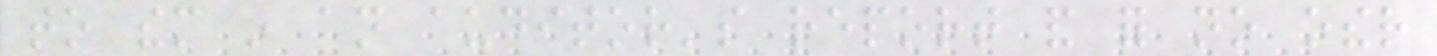to them in an auditor's report and for no other
